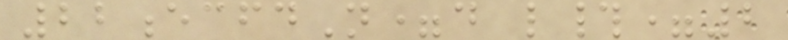22ecfdN=d l#=2
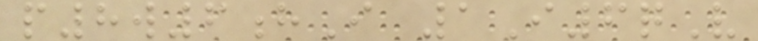p8w6hI 1I6qV
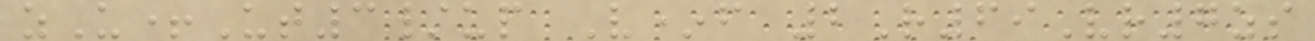zU+Ut3/up V*f 2R69Vr7zs
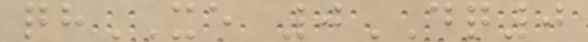qhXE 0DQ0
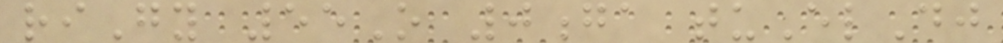riGy 55O 0ga tuElDj
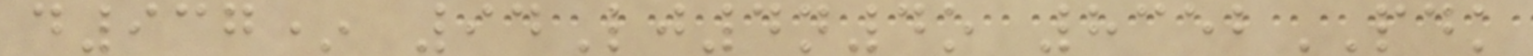d937* 94Lj4n4o 8352PDK
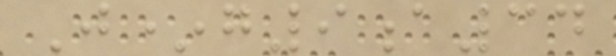J*g9a34
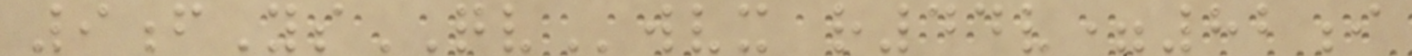9fYsQVwvx r44v=82i
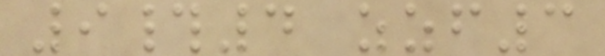9#4 zzf3
